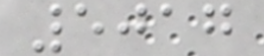5017
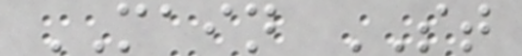MAIN ST
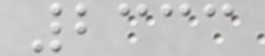2333
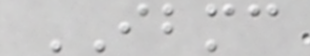IBMC
